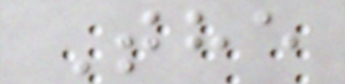The
